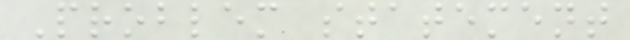Problem statement
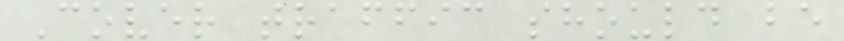Cover traffic should be
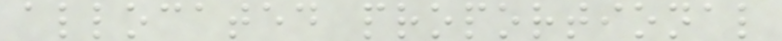allocated proportional
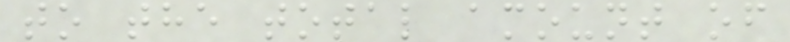to the total amount of
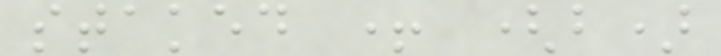staked + (b)
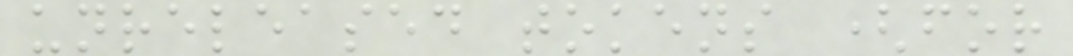unreleased tokens (for
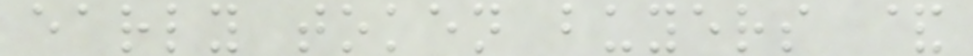early token buyers &
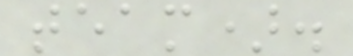team).
